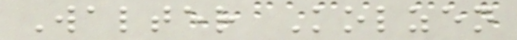Walter Kolzen
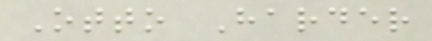Otto Harder
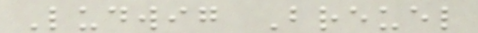Ludwig Breuel
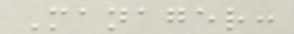Manager:
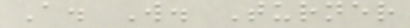A. W. Turner
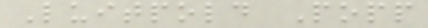Luitpold Popp
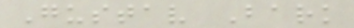Gustav Bark
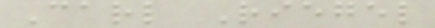Carl Riegel
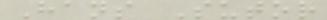Hans Sutor
